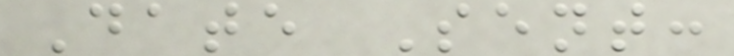Date Sent:
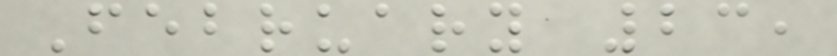February 23,
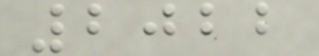2022
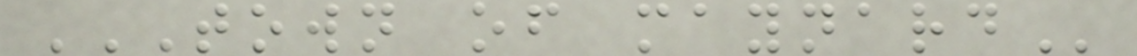TOWN OF MAYNARD
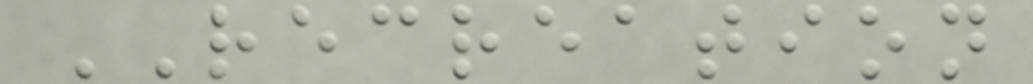RECREATION
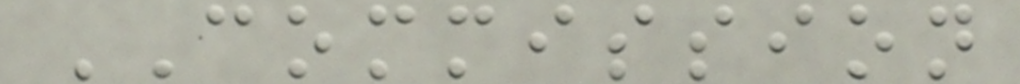COMMISSION
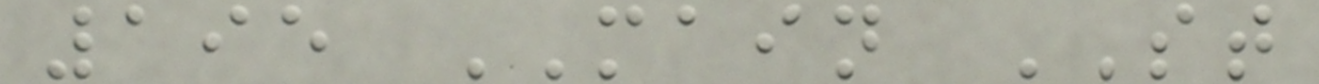195 MAIN ST
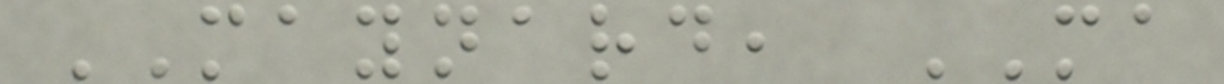MAYNARD, MA
